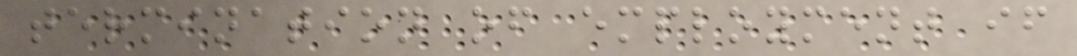termination of employment if
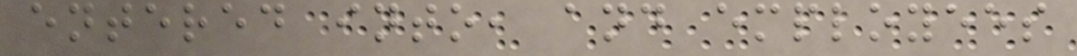entered into, and employees
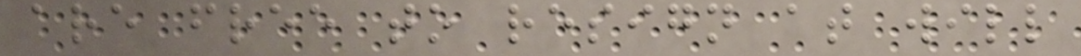are free to resign at will
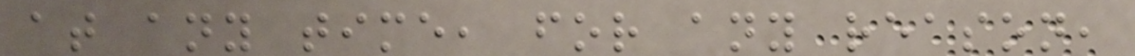at any time, for any reason,
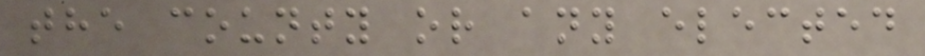the county or any elected
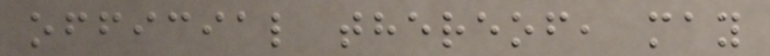official thereof, may
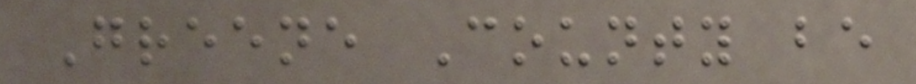Greene County be
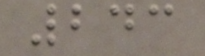243
